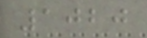1020
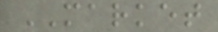MARKET
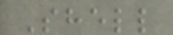Shell
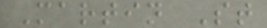Martin St
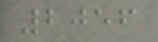2056
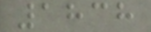1838
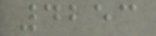4253
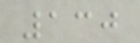130
